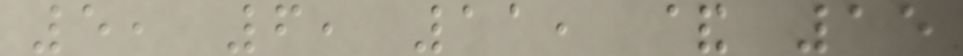5, 6, 11, & 15
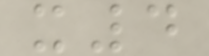x4
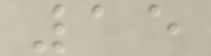15
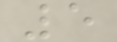5
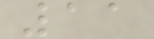11
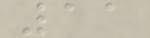11
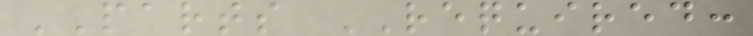PARTS REQUIRED:
